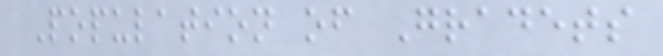Population of Gradets
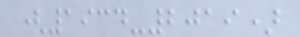(1934-2019)
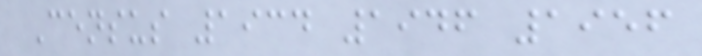Census 1934 1946 1956
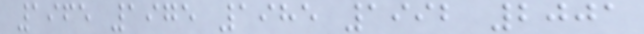1965 1975 1985 1992 2001
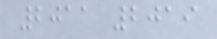2011 2019
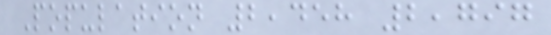Population 2,458 2,797
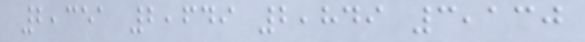2,351 2,649 2,849 3,130
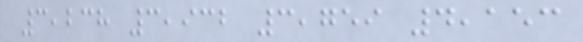3,238 3,932 3,759 4,153
